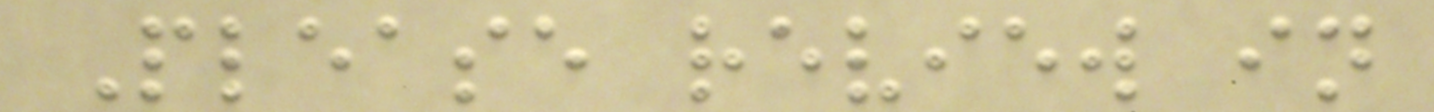Please review in
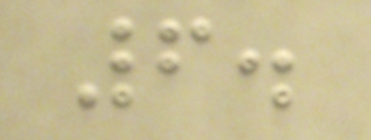6.
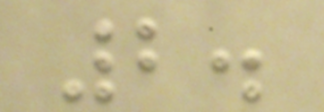2.
